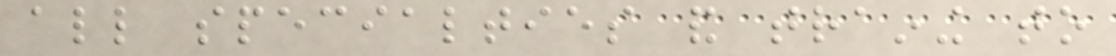all specialties and training to
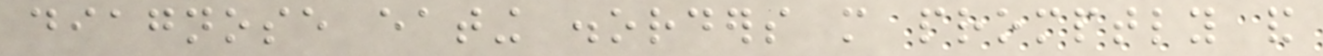diagnose eating disorders more promptly and
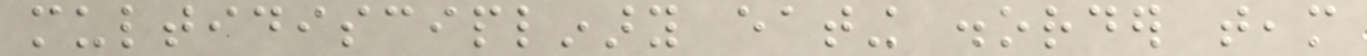multidisciplinary eating disorder team
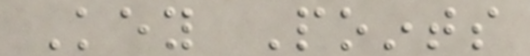Key Points
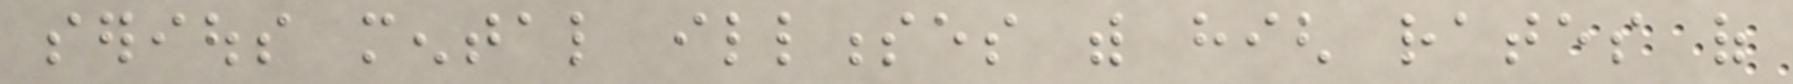serious mental illnesses with high rates of
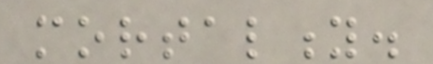mortality.
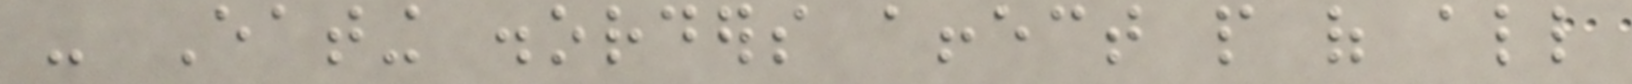- Eating disorders affect people of all
